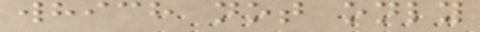which not only
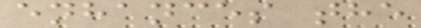enhances the
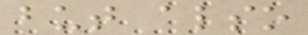but also
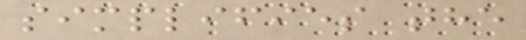simplifies the
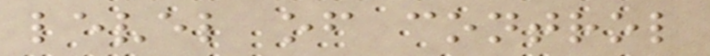level of control
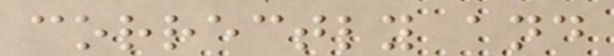correctly and
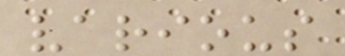various
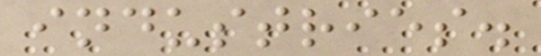industries.
